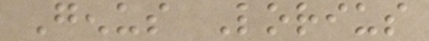Genus Lorius
